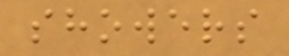showers
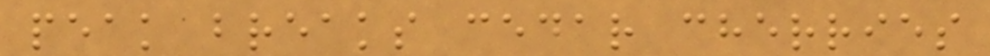peak breaks cedar cherries
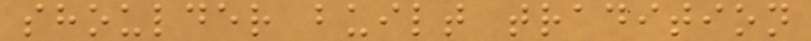shoulder built tradition
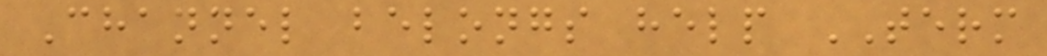Channel belongs help TERM
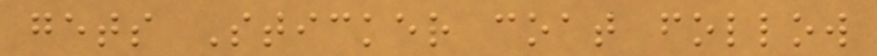gets Sticker coat follow
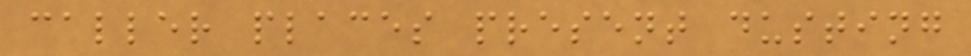caller places present dusting
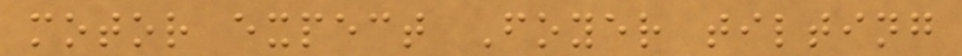motor expect Foyer tilting
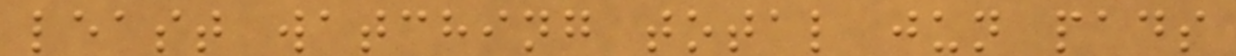least watching total jun pads
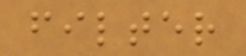filter
